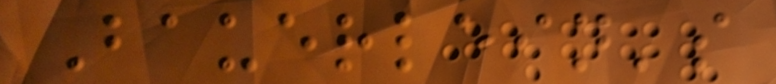Bauerlein's
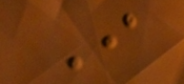I
